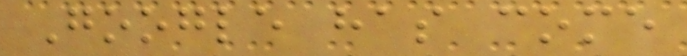Google has come
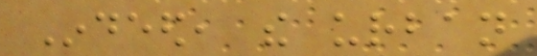Indeed, the urban
